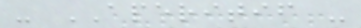- APERITIF -
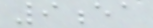9ea
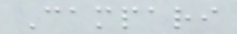Campari
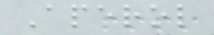Aperol
